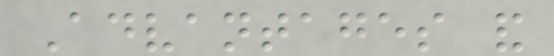Advantages and
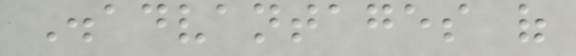Disadvantages of
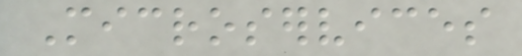Microservices
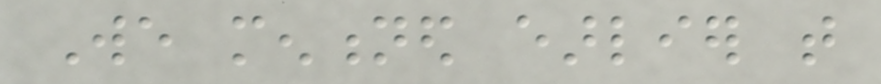We mentioned earlier that
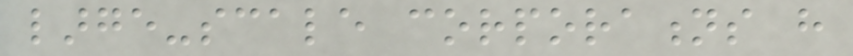large-scale corporations have
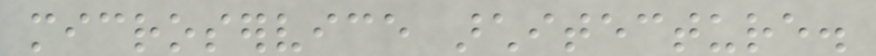microservice architecture.
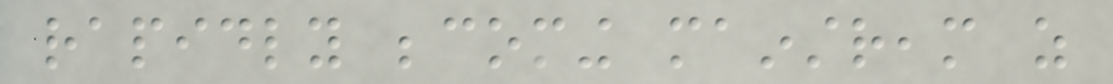rapidly becoming mainstream as
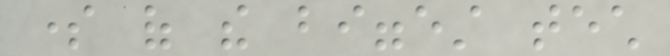some of the biggest tech
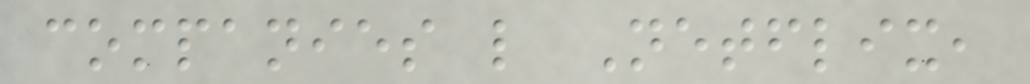companies like Netflix,
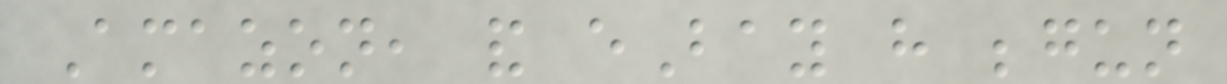Amazon, and eBay have begun
